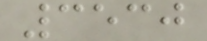3530
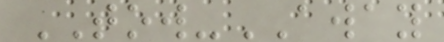TOW-AWAY
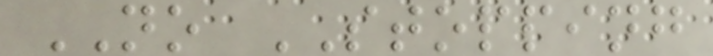NO STOPPING
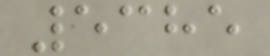5385
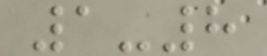1-8
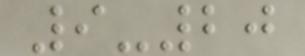9-20
